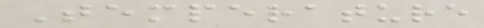Temperature
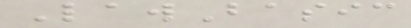LawBasic
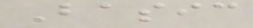Basic
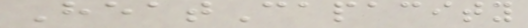HeatCapacity
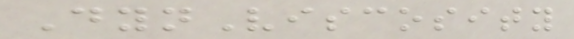DynViscosity
